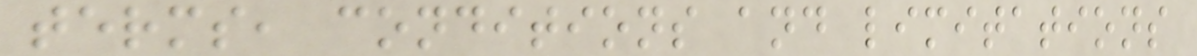terms, conditions and limitations
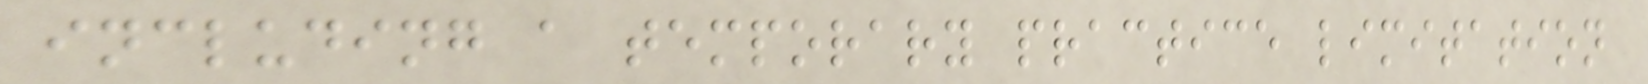including a temporary practice limitation
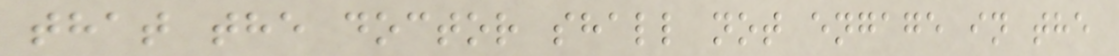that the doctor shall not engage in the
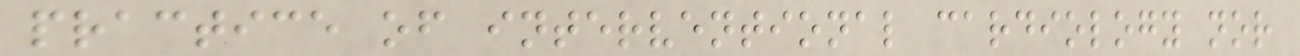practice of interventional cardiology nor
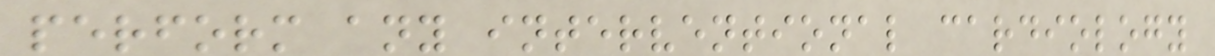perform any interventional cardiology
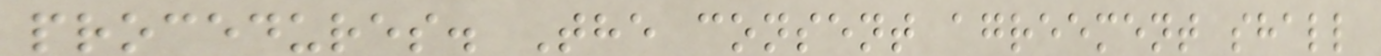procedures. The consent agreement shall
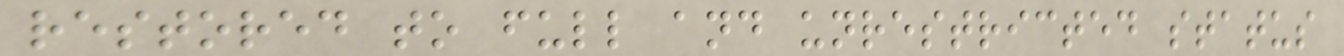restored to full and unrestricted status
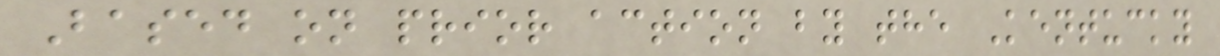Based on prior action by the Kentucky
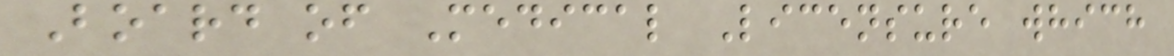Board of Medical Licensure which
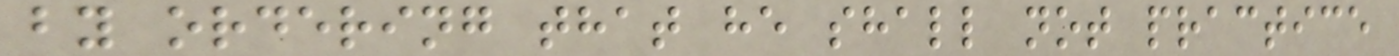by ordering that he shall not practice
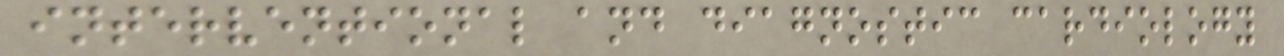interventional and diagnostic cardiology
